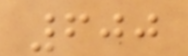600
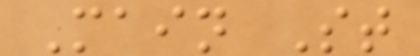Main St
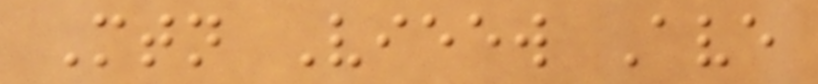Mtn Vieew Ave
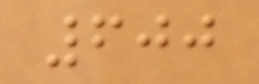600
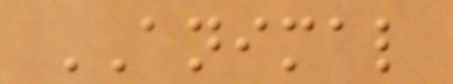ANIMAL
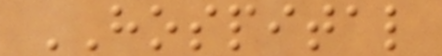HOSPITAL
